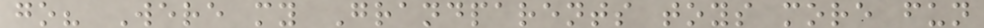go? Were my Grandparents toys more fun
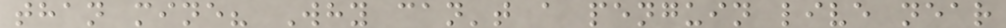than mine? Why can't a penguin live near
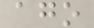ago
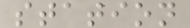station
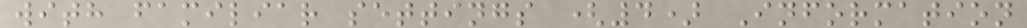with familiar settings (4) Information
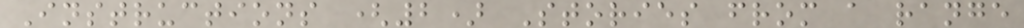Instructions (2) Stories from a range
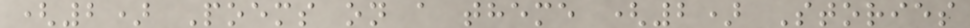(2) Poems on a theme (2) Stories
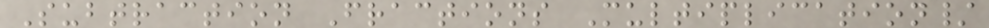Subtraction Fractions Multiplication/
